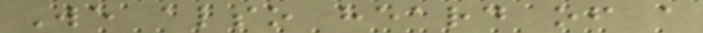We also heard of a
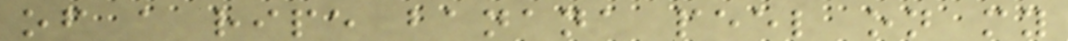of a ripe banana peel on my
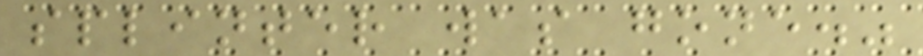splinter was gone."
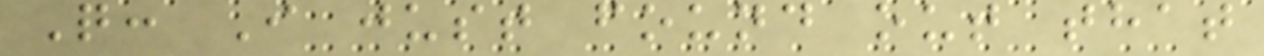Q: I just found out that
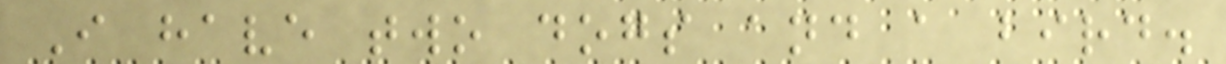I have two dogs and a bird.
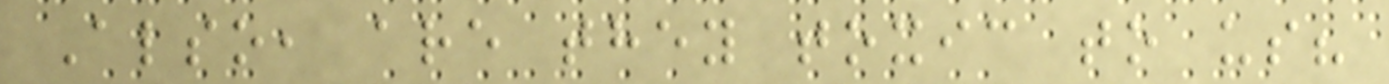Also, are they toxic to us?
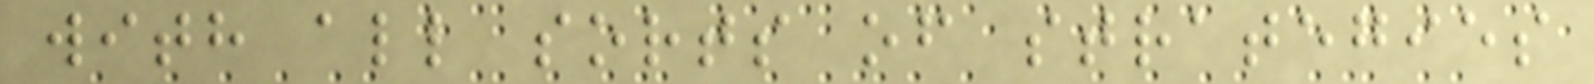with all sorts of strategies
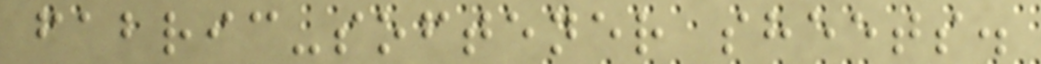fabric-softener sheets.
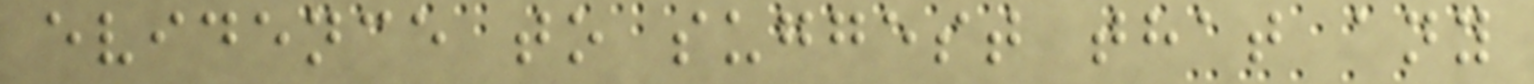evidence to suggest that any
